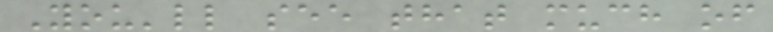You'll see that much of
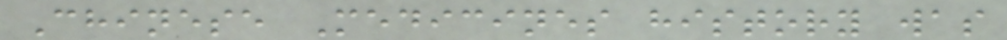Chinese Medicines history was
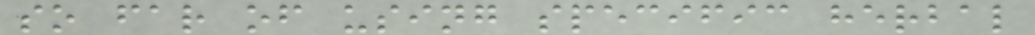so far of using specific herbal
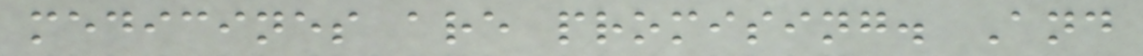medicines are promising. And
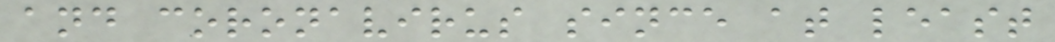and coronavirus since at least
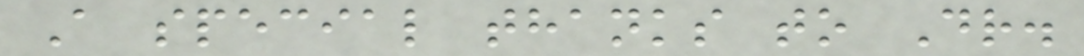A special thanks to Dr.
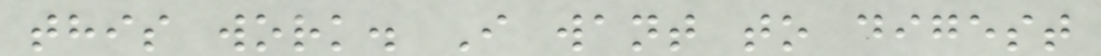this work. I want to digest
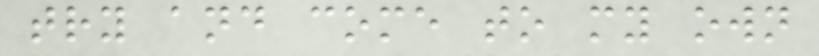try and come to my own
